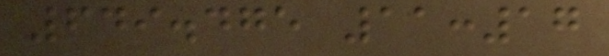649.475 11:17
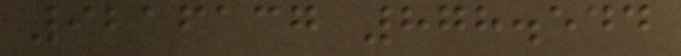9216137 878.544
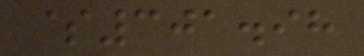$301.98
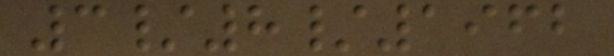3/8/1962
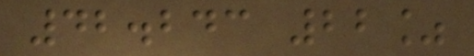42.243 22%
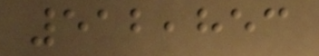512,853
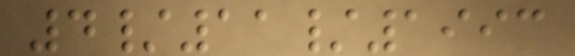4/11/1993
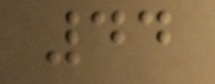44
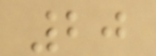20
